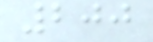200
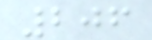206
